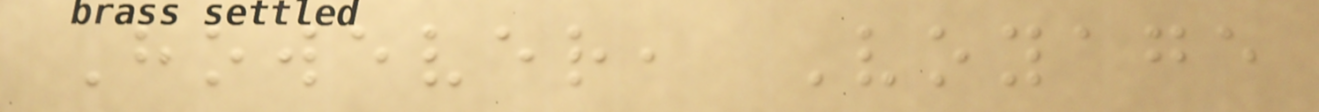However, Voyage
